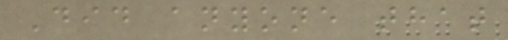Did anyone that
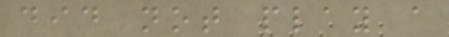did not play a
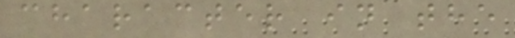character in the
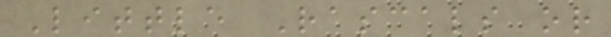Little Rascals or
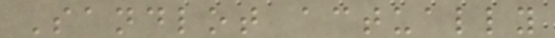Sandlot actually
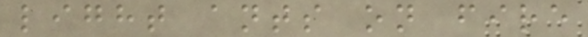light ants on fire
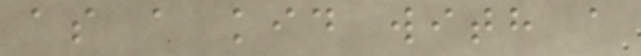as a kid with a
